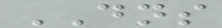DNS
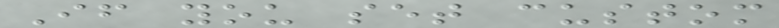If you set custom
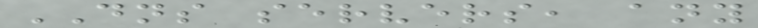DNS servers, any
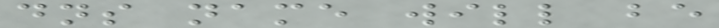dns name will be
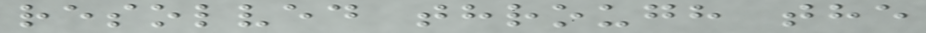resolved through the
